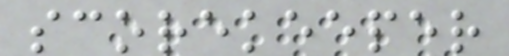scorekeeper
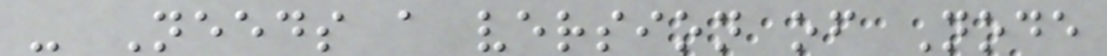- Needs a version of Node
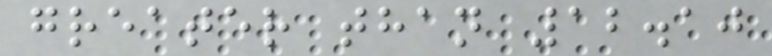greater than 12.10
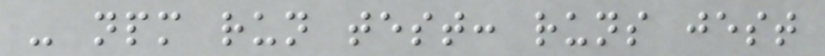- npm run test: runs jest
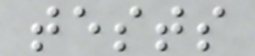tests
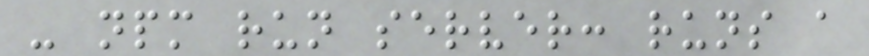- npm run server: runs a
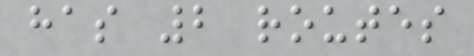has 2 routes
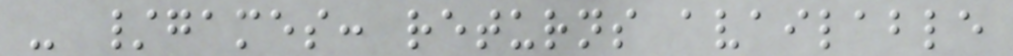- /games: returns available
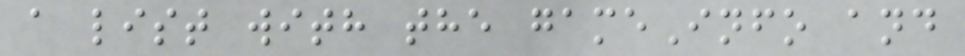a list with the gameInfo and
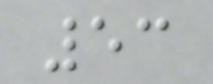53
